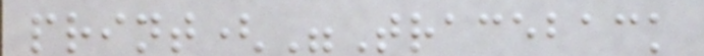print("Traceback
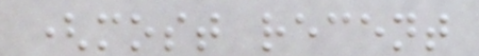(most recent
